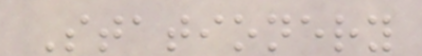Stationery
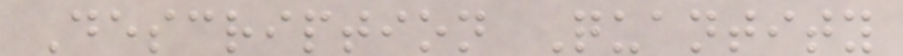Description Quantity
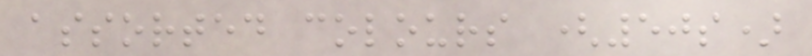assorted colours (50s)
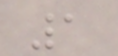1
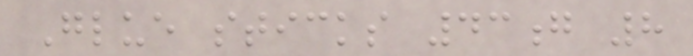Glue sticks 43g 8
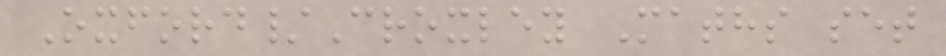Oxford/Croxley Maths set
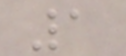1
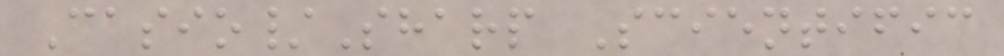Casio/Sharp Scientific
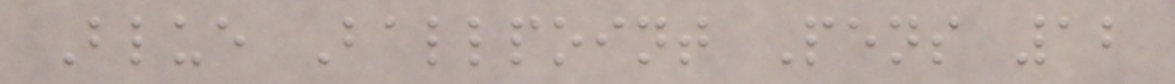Blue Ballpoint Pens 12
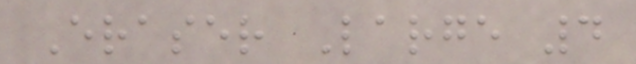Eraser Large 4
